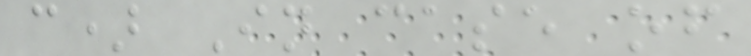c) In case of
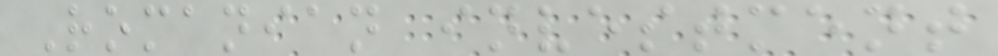Romanian investment
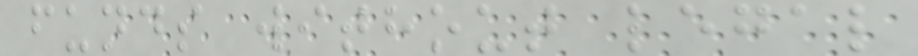funds without legal
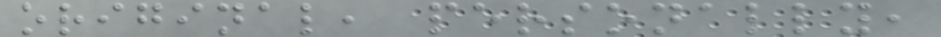original, personally,
